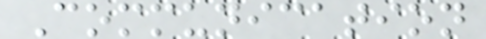Communication
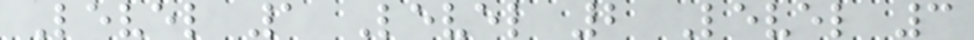Level 1 Level 2 Level 3
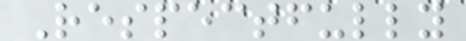Respectfully
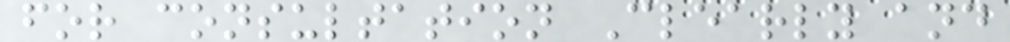for consultation Clearly and
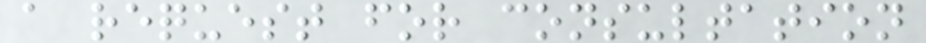a request for consultation
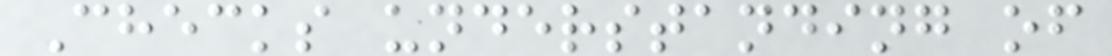Checks understanding of
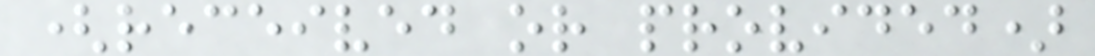(received or provided)
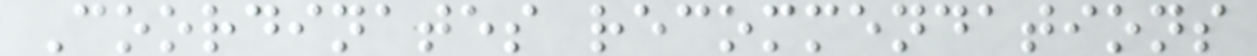Coordinates recommendations
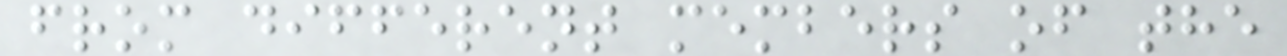from different members of the
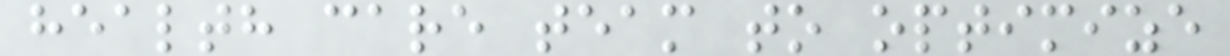health care team to optimize
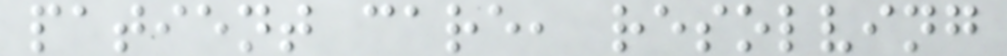patient care, resolving
